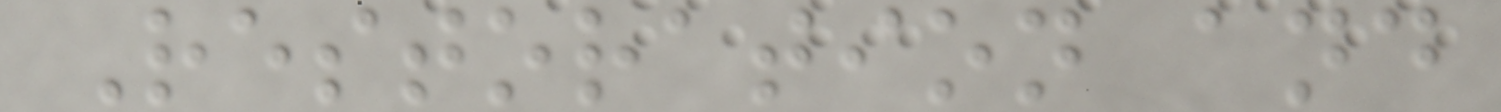Restoration and
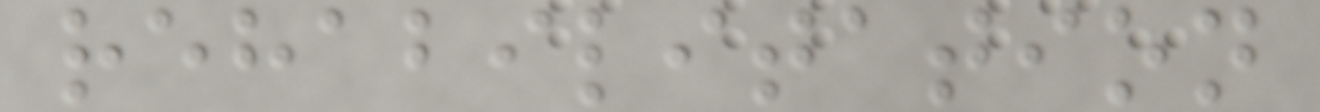rehabilitation
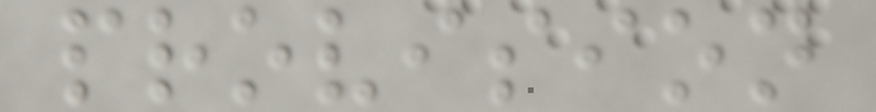provision
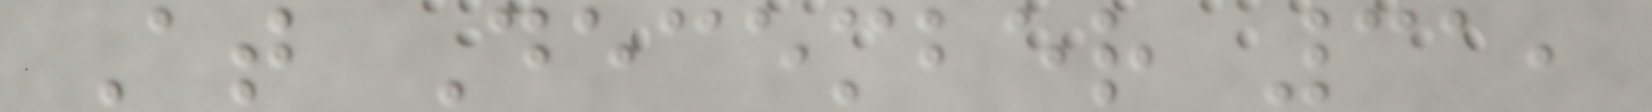At December 31,
